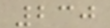230
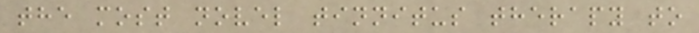the most novel tinnitus therapy to
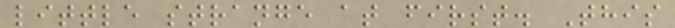little strange at first. This
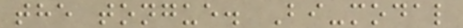the tongue. Bi-modal
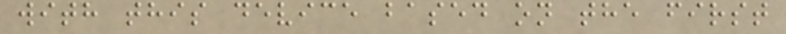with this device based on the first
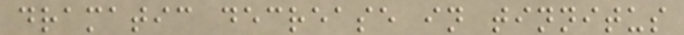dramatic decrease in tinnitus
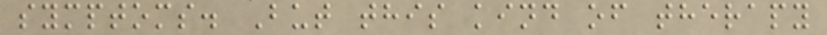symptoms. But this kind of therapy
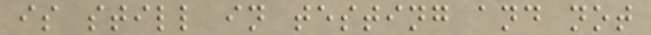is still in testing and not
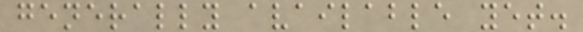generally available yet.
